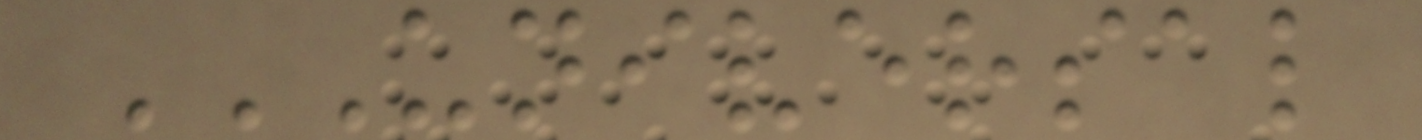UNIVERSAL
